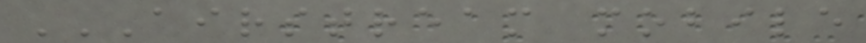AIRSTREAM MOBILE
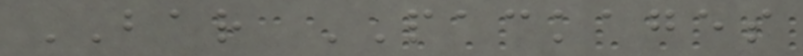BAR PACKAGES
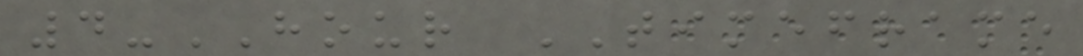4-HOUR TIMEFRAME
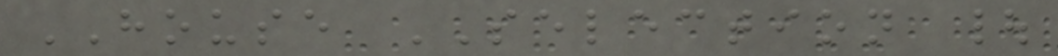HOUSE SELECTION |
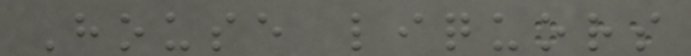House liquors
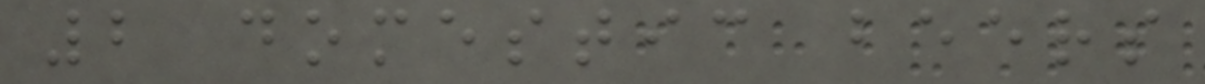2 domestic beers
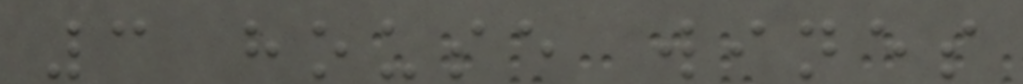3 house wines
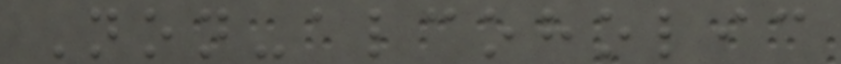Non-alcoholic
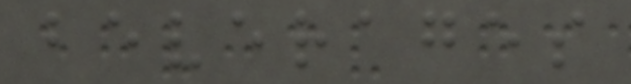beverages
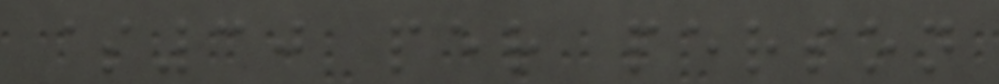$30 per person
